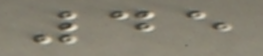45
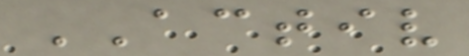ACTIV
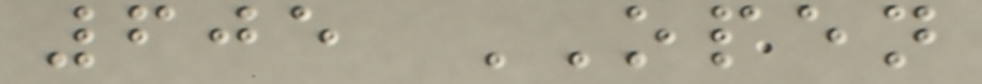605 OPEN
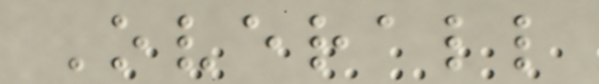Overall
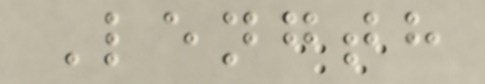Length
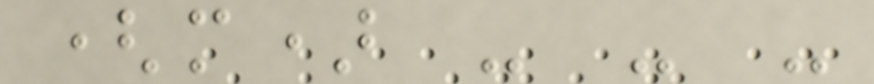(m) - - -
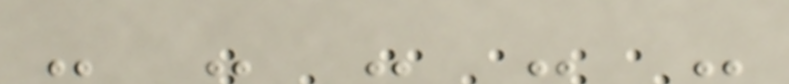- - - - -
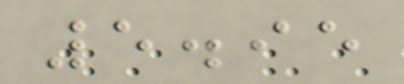5.95
